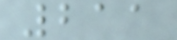211
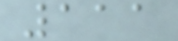111
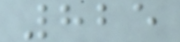825
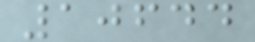10644
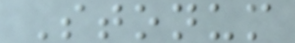Stonum
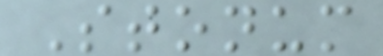Stonum
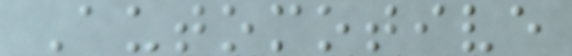Automotive
